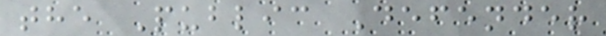the Public Defender
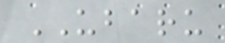UBARU
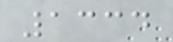1334
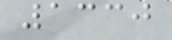1330
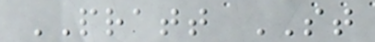PRATT ST
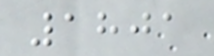1801
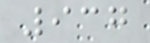937
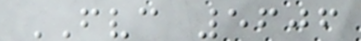FVC 5606
